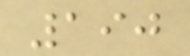190
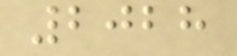2028
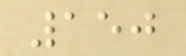150
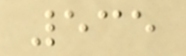535
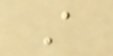A
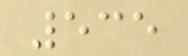535
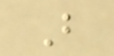B
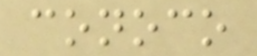conoco
